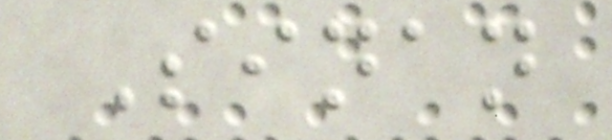Sinan
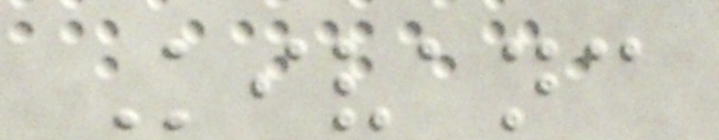Kivanc
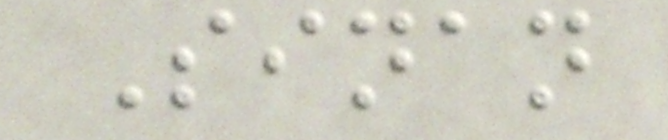Sinan
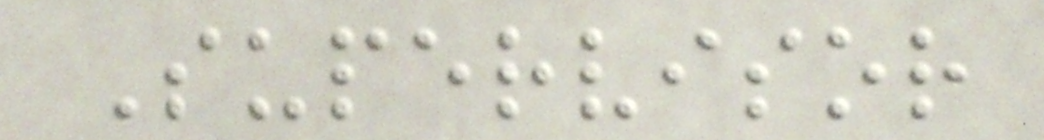Supervisor
